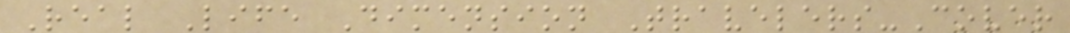Real Life Dimension Travelers-Cover
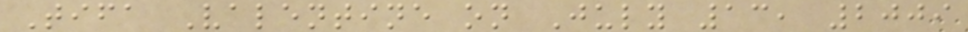Tifa Valentine on July 13, 2009
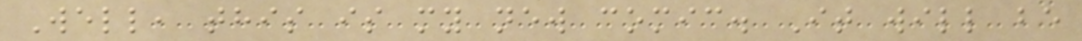Well, this is my new comic. It will be
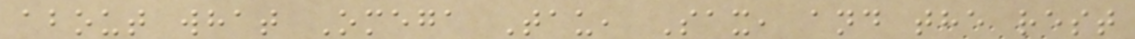about what Omega Tau, Sax, and the rest
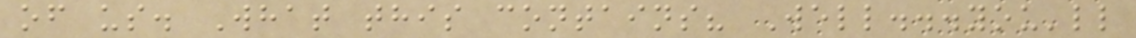of us. What this contains? Well...you'll
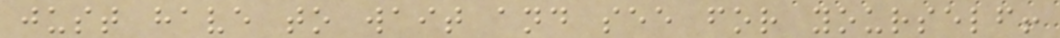just have to wait and see for yourself!
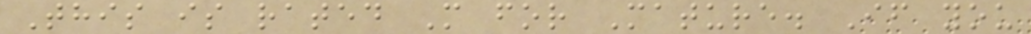This is rated M for Mature. If you
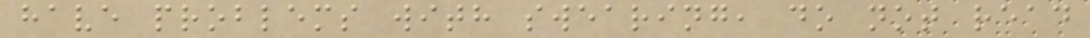have problems with swearing, do not read
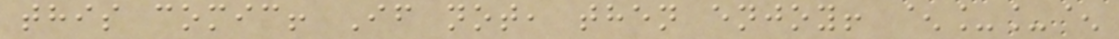this comic! If not, then enjoy! ^__^
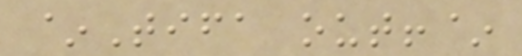~Tifa out!~
